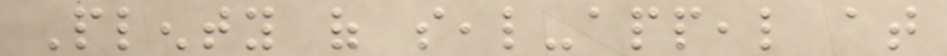Plenty of seal-appeal at
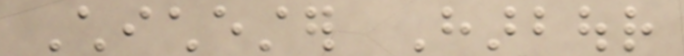Chichester Harbour
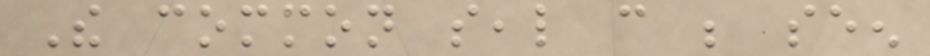The common seal can be seen
